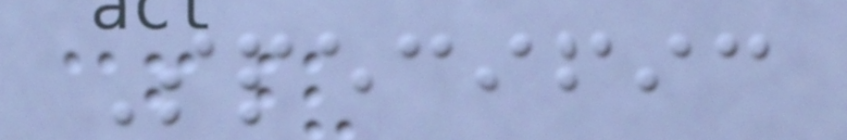Specific
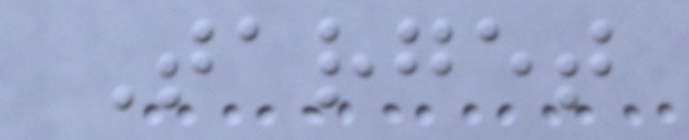Target
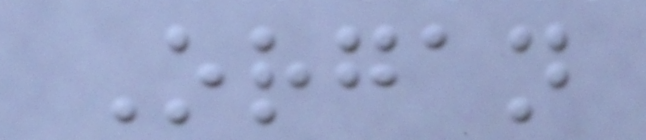Organ
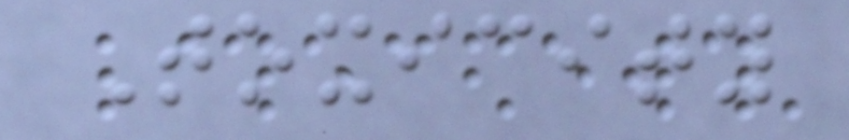Toxicity
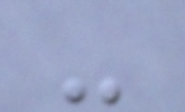-
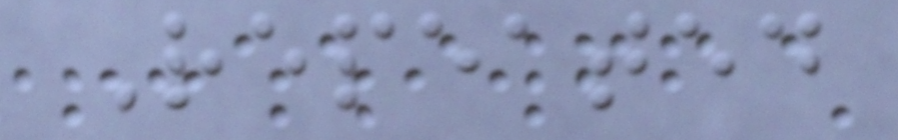Repeated
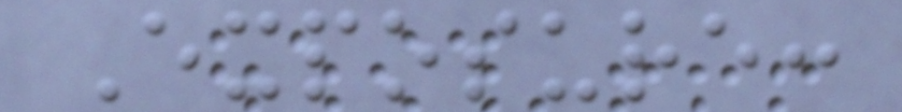Exposure:
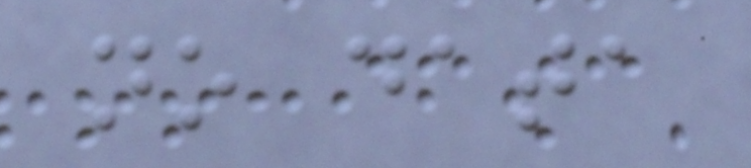no data
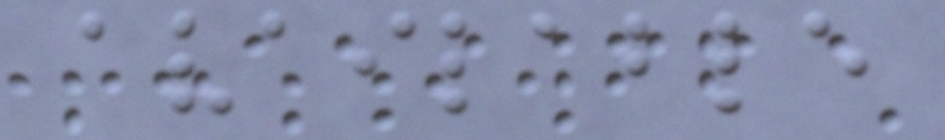available
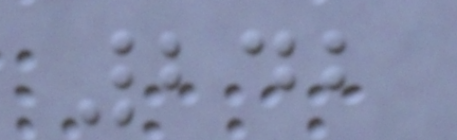242
